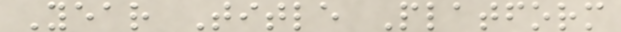Year Title Platform
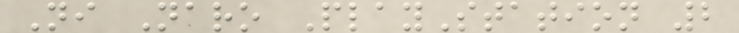Ni Naro PlayStation 2
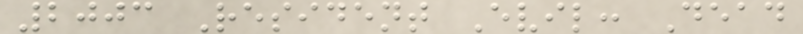2003 Resident Evil: Dead
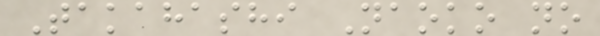Takahashi Naoko no
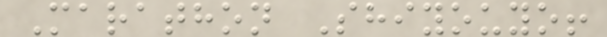Marathon Shiyouyo!
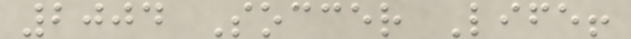2004 Soccer Life!
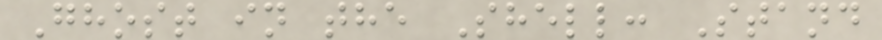Ghost in the Shell: Stand
